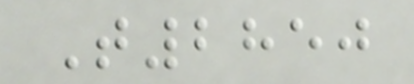T2850
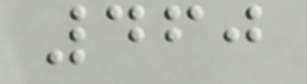460
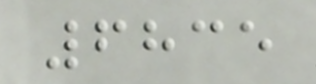6835
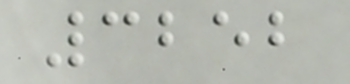3252
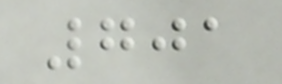701
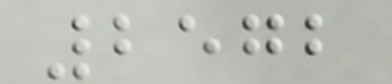2572
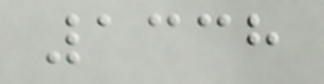1338
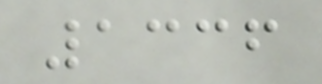1336
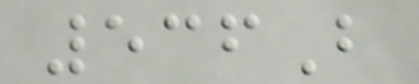536B
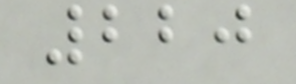220
